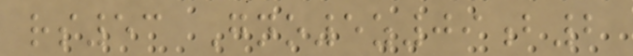rs53 Gno5z09b2
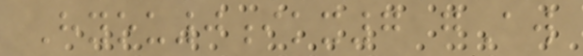Hyou0ikx7 gAw
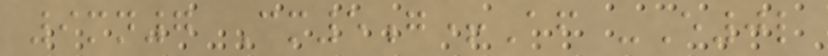9mn7 Cm5g+Af -E0l
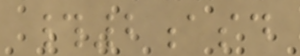#2asd
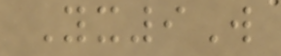Yx9W
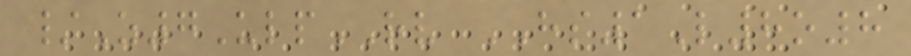/Z7UlpRV HS1L8o8
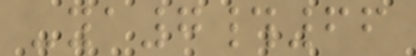-ya7#66
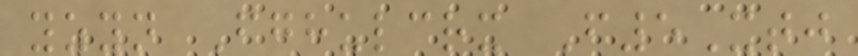yzyn Fghulcrx F5Xtj
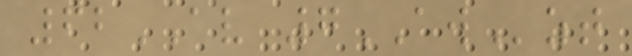62AV 7AWzt
